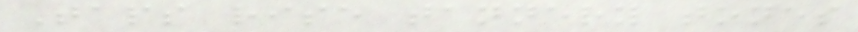Taps rise tannery tones
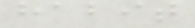habit
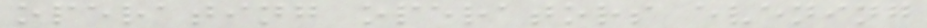operating operators evening
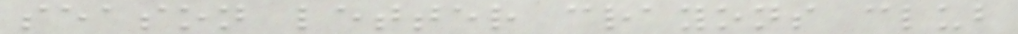season letter crayons club
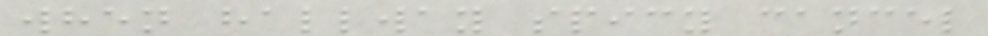when hallway spicy cancel
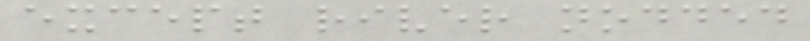except river nodded
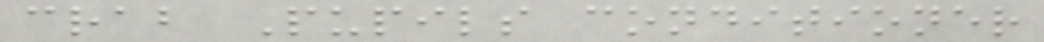crab Pupils conditioner
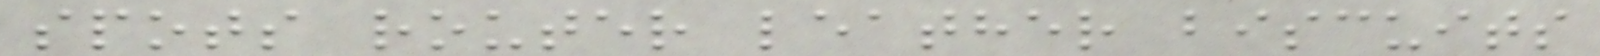spots router leather biscuits
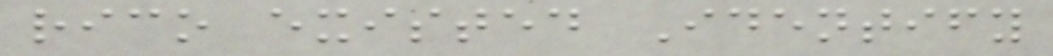rico existed Identify
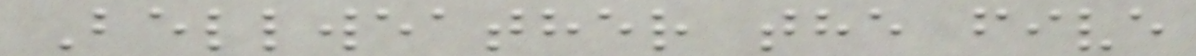Bellweather the five
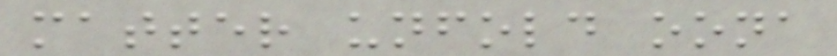matter unfold oona
